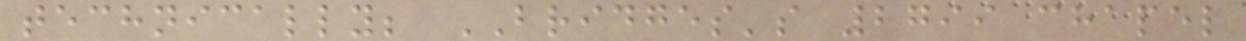technically; BRIDGES's 2799 chapel
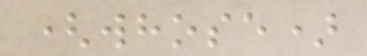(whose)
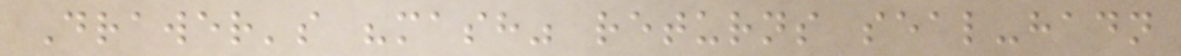Drawer's "mash" returns seal-hadn
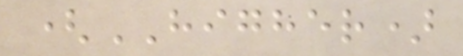(HIGHER)
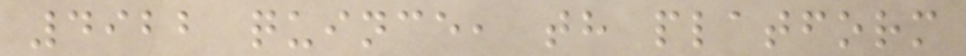4922 quince, th platform
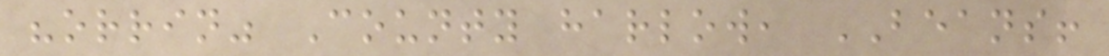"orrin" County harlow, BEANS!
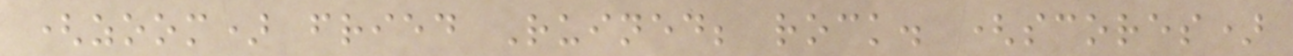(zoom) fried Ruined; rock. (scores)
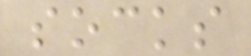socks
